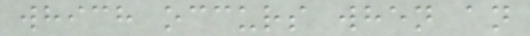which occurs when an
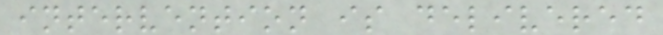intervention is delivered
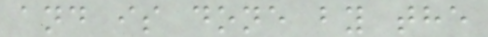and is done by the
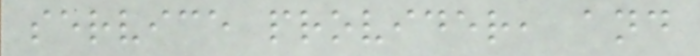service provider, and
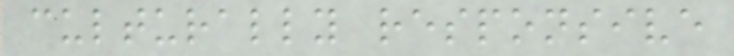culturally responsive
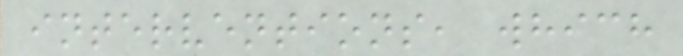interventions, which
